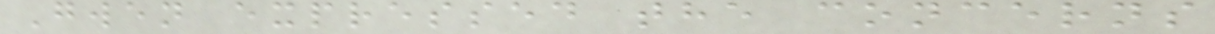Gwen expressed the concerns
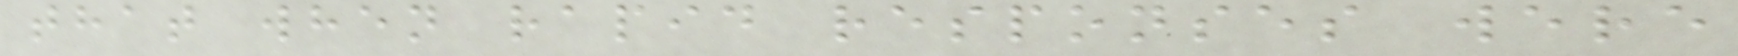that when rapid responses were
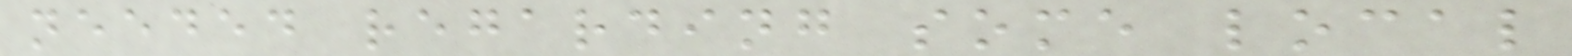needed regarding some local
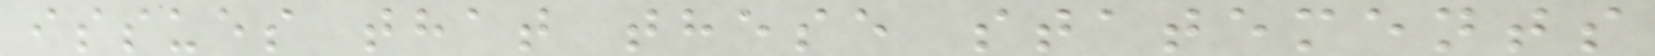issues that these statements
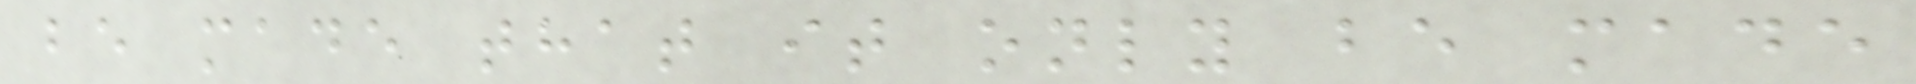be made that it only be made
